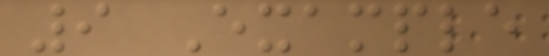9 Example
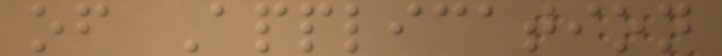of Application
